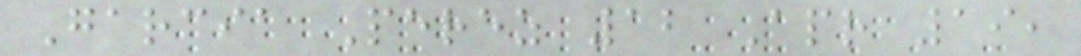Garcia Perez 12 Apr 19,
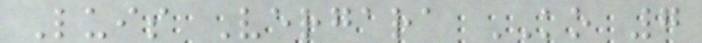Luis Vergara KO 7
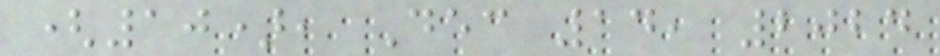(10), Dec 14, 2024
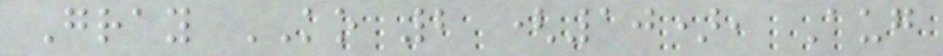Gray KO 2 (10), Aug
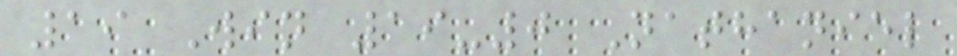19 Win 19-0 Nathaniel
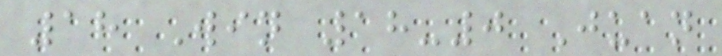18 Win 18-0 Juan
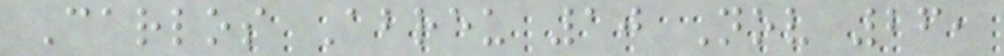Carlos Abreu 10 Nov 26,
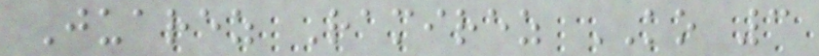Juarez Ramirez KO 3
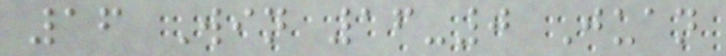16 Win 16-0 Juan
